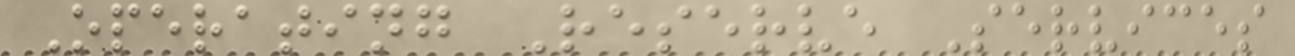Operating Reserve Services
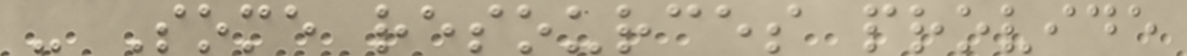- Some resources provide
